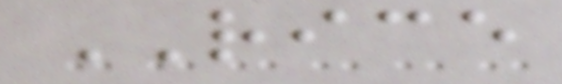RICE
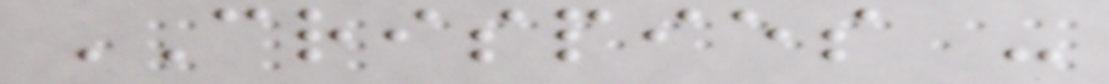CRISPIES -
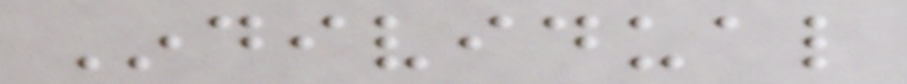Individual
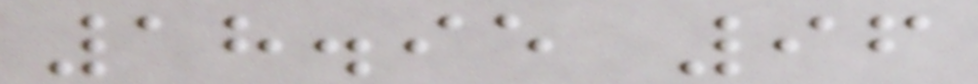18.95 96
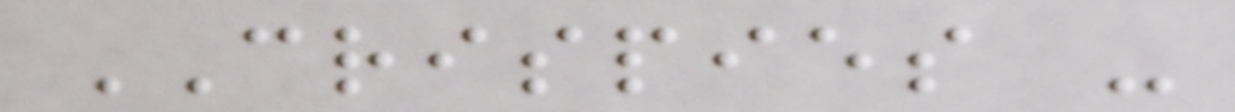CRISPIES -
